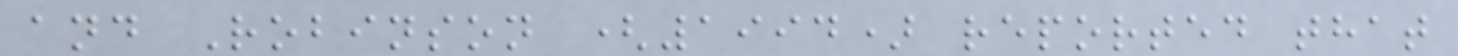and Robinson (1994) reported that
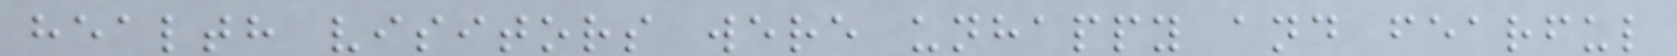health visitors were unhappy and fearful
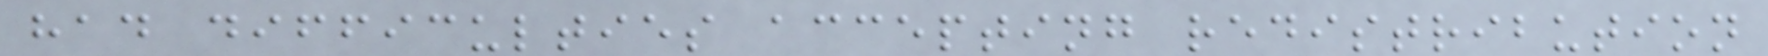had difficulties accepting redistribution
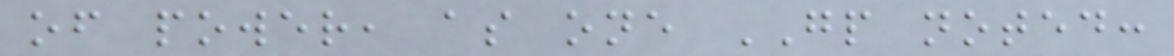of power, as one GP noted:
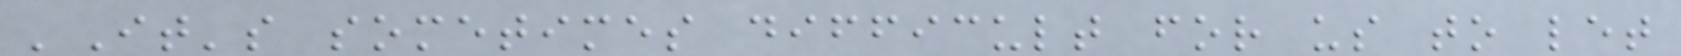'It's sometimes difficult for us to let
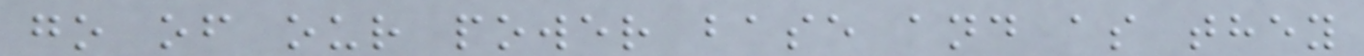go of our power base and as they
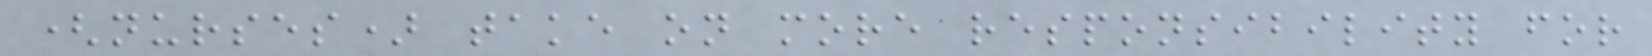(nurses) take on more responsibility for
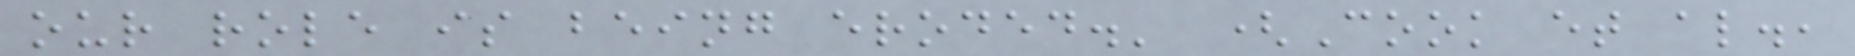our role is being eroded.' (Cook et al.,
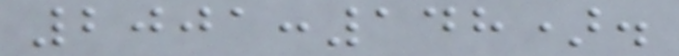2001:148).
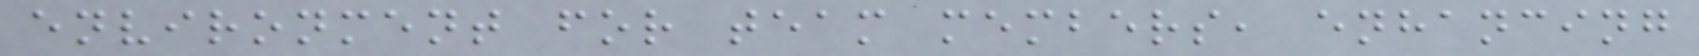environment for team members, enhancing
